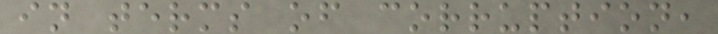in terms of corruption,
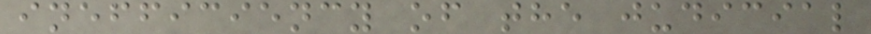inefficiency of the judicial
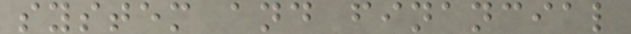system and financial
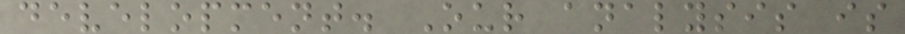development. Our analysis is
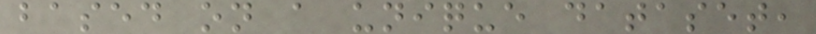based on a unique dataset,
